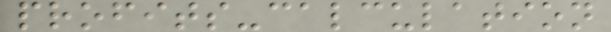profits-calculation
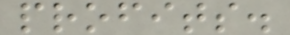profits.
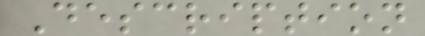Description
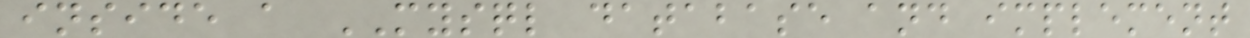inside a MYSQL database and implement
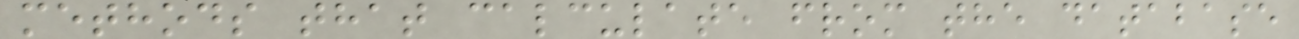methods that calculate from the database
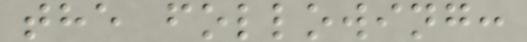the following:
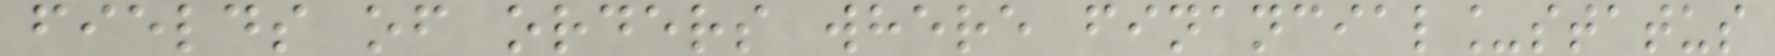fields of orders where financial_status
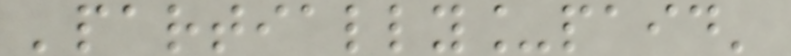'partially_paid'
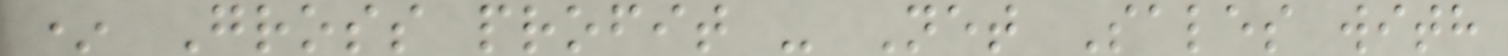* Gross profit - Net Sales with
